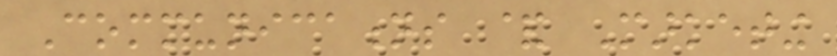Communications & Marketing
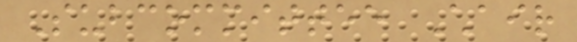Subcommittee Chair
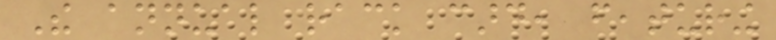The annual rack card, featuring
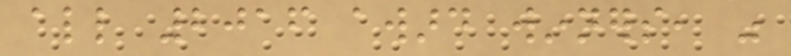all 2016 award winners, was
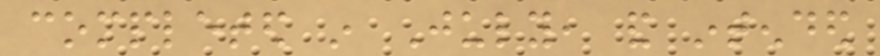completed in July, and intended
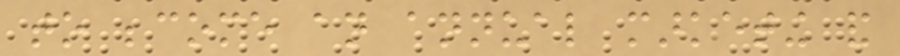to become an annual marketing and
